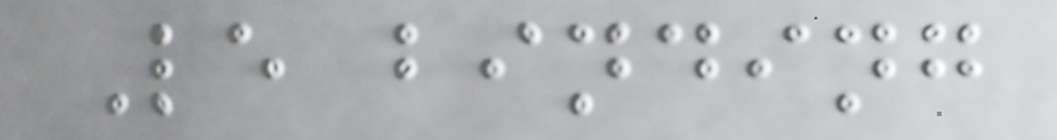Le binding
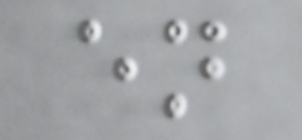en
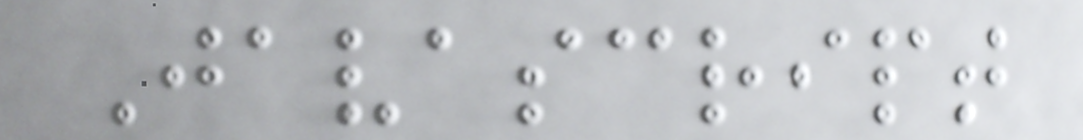Javascript
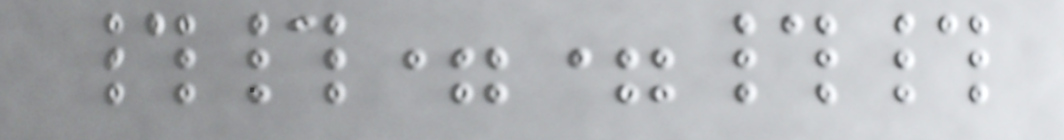##==##
